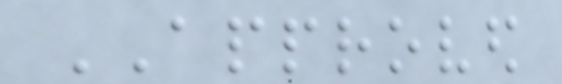APPROVED
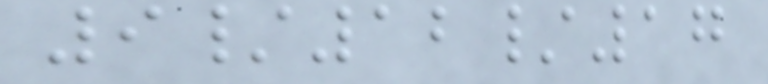9/12/17
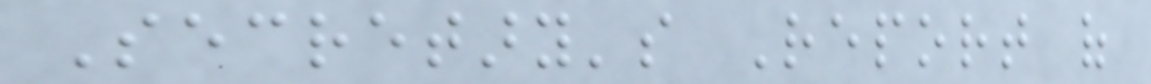Secretary's Report of
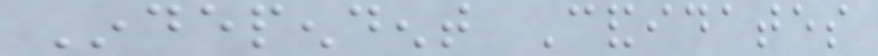Independent Candidates
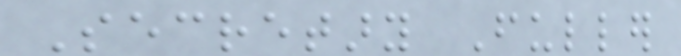Secretary Fuller
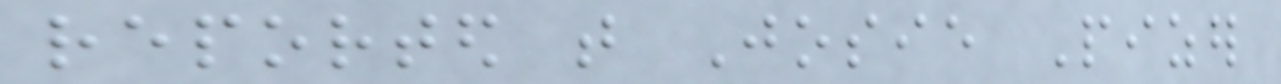reported that Josie Pizer
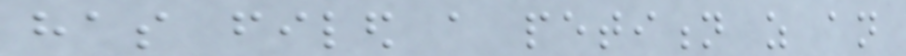has filed a petition as an
